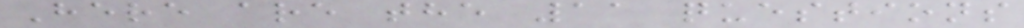Here are the 11 questions
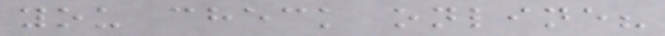you check online?
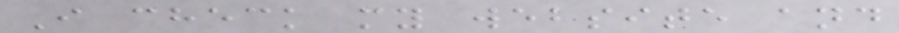I check my website and
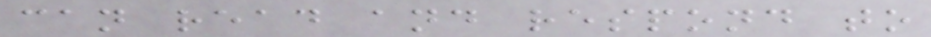can read and respond to
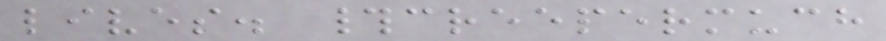lives. #creepermuch
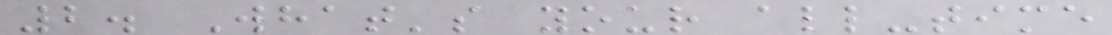2. What's your all-time
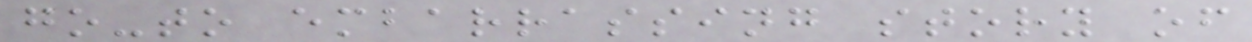go-to embarrassing story of
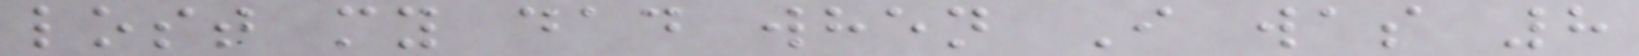lost my dad when I was 8
